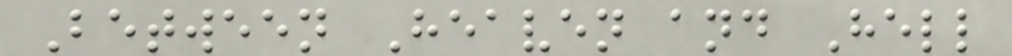Between Heaven and Hell
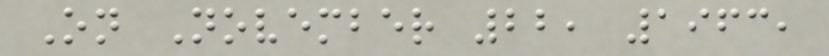On November 22, 1963,
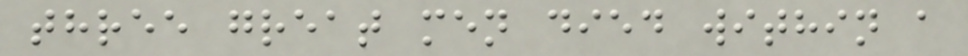three great men died within a
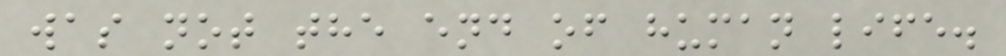was not the end of human life.
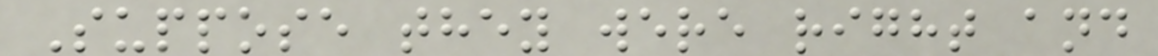Suppose they were right and
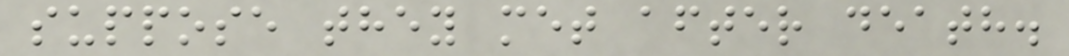suppose they met after death.
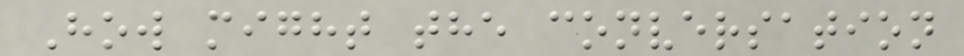How might the conversation
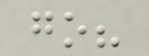go?
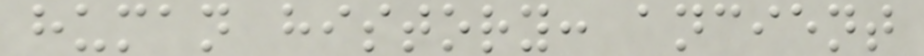human history: ancient
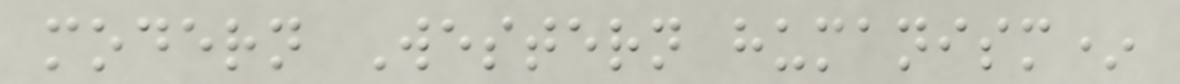modern Western humanism*
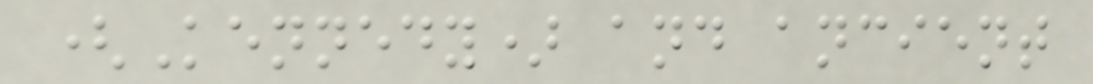(Kennedy) and ancient
